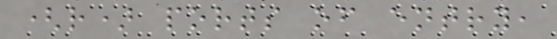(r) ports of entry,
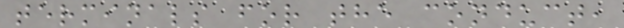terminals for the conduct,
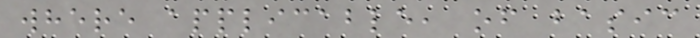where applicable, of basic
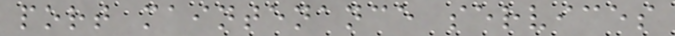port maintenance services
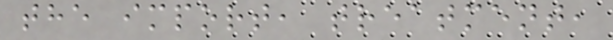the import, treatment,
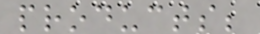products;
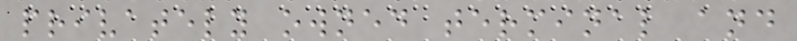privately owned terminal and
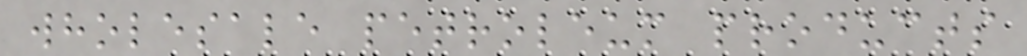wholesale petroleum products
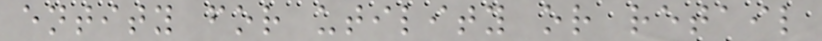entity for utility or retail
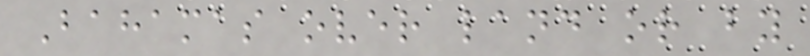Bahamas over land or by
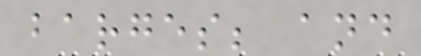barges; and
